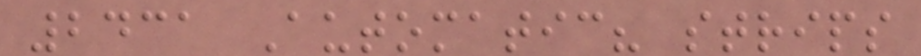2431 Automatic? strips
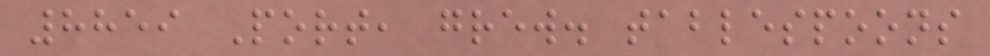8859 Port, grew. tablespoons
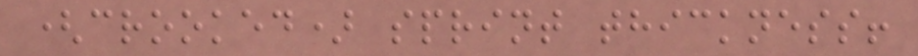(crooked) sprint thickness!
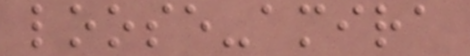loose-amira
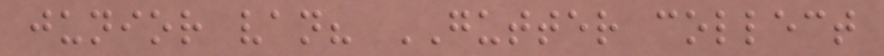junior van? GUTTER collect
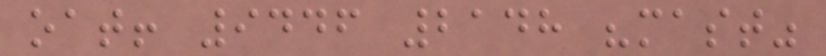oat! 9446 2148 "mast"
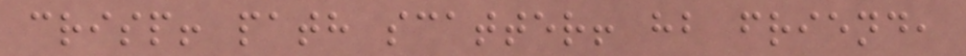crisp! path scatter! hb friend,
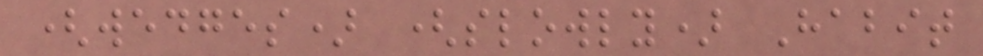(wedges) (slowly) Habit
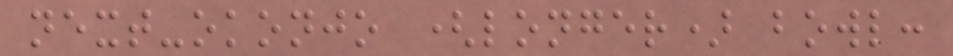next-okonjo (longer) bowl:
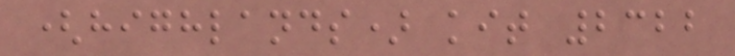(highlands) kit 2322
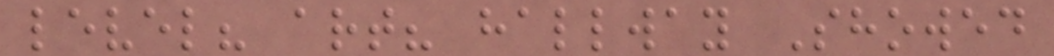level? art? hallway Showed
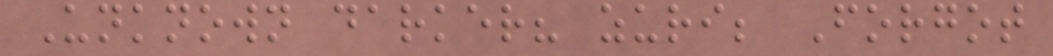Unknown darker? zuri; Forgot
